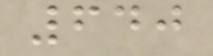640
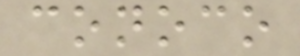conoco
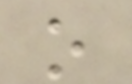o
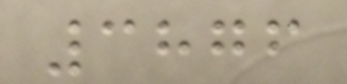3876
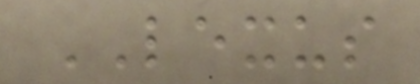LEXUS
